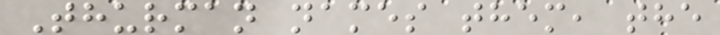Thurman names them, the
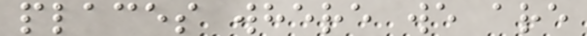places where we are
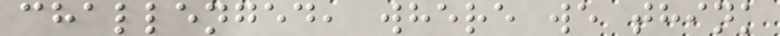challenged, where we think
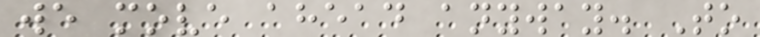we move ahead anyway. To
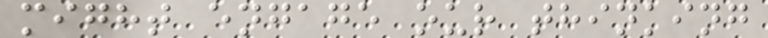might engage our thinking
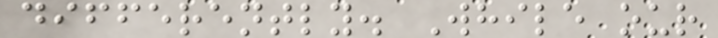differently. While our
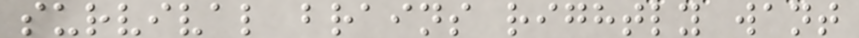survival brains rightly want
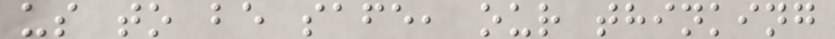us to be safe, our thinking
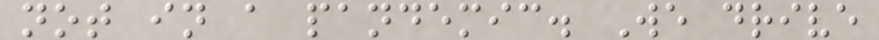not in a pandemic. We drive
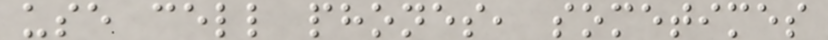use cell phones, sometimes
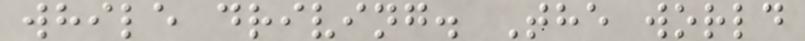while driving. The world
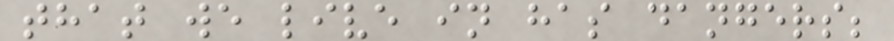that we live in has dangers;
